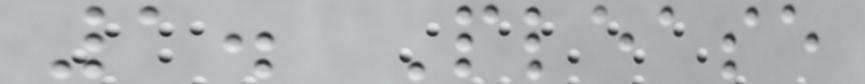1. Please
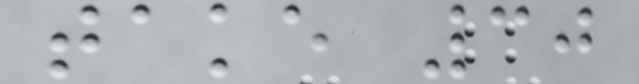take 30
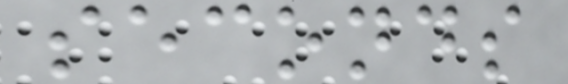seconds
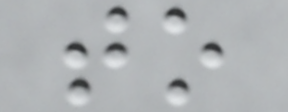to
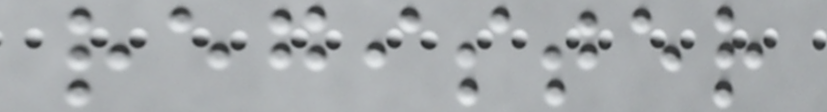register
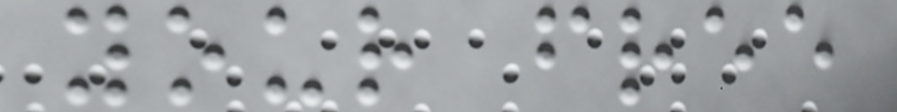your free
